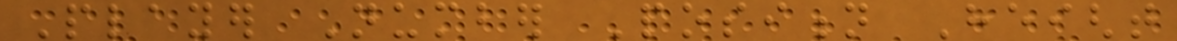Player Number Position Height
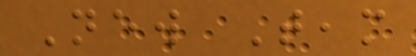New Team
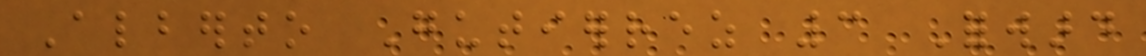Alberto Gutierrez 3 Forward
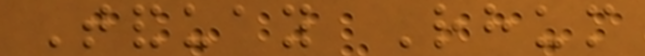Tanduay Rhum
